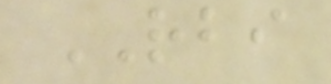RBI
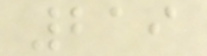219
